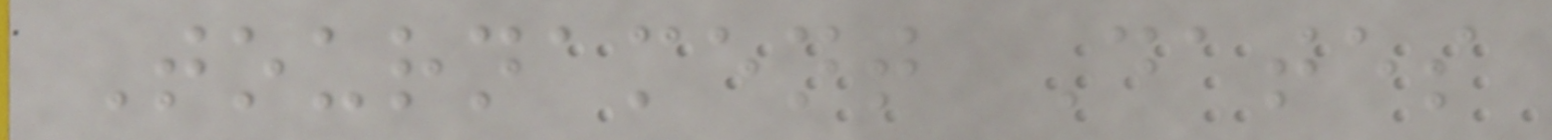Tournament Dates
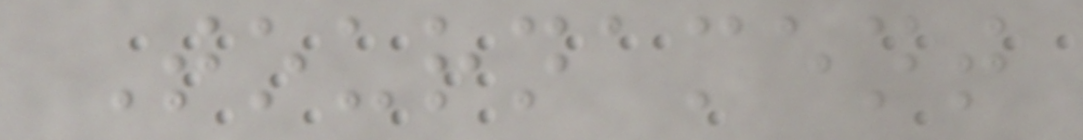Tournament
